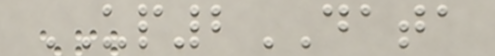UP2DATA
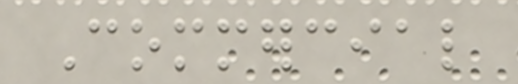Commercial
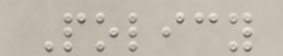Policy
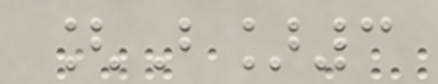[B]3
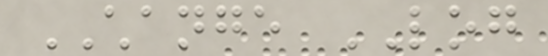CHANGE LOG
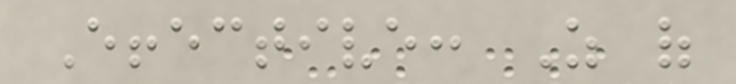Effective: As of
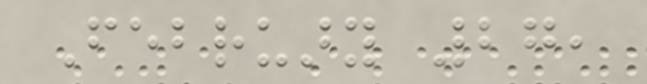February 27,
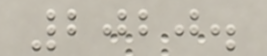2020.
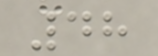48
